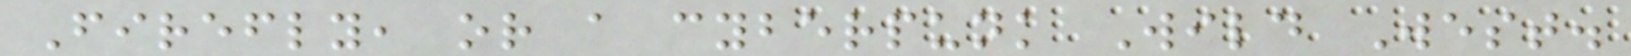Firefly, or a cyberpunk Wild West.
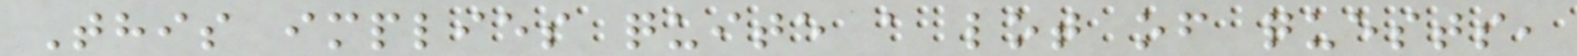This implies quite a lot of quests,
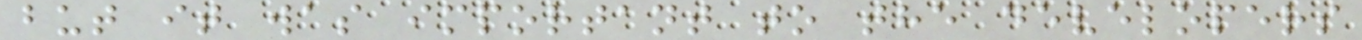but it was important to the developers
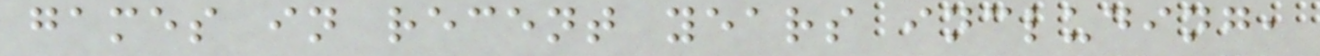games in recent years including,
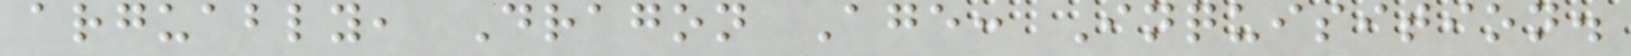arguably, Dragon Age: Inquisition.
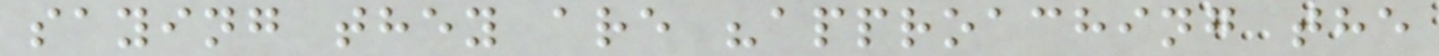saying they are "approaching the
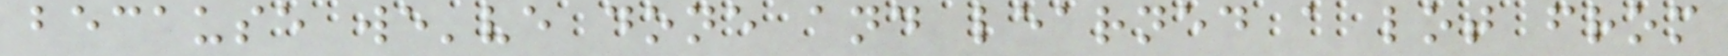because we've done and learned a lot from
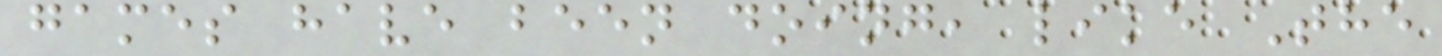games have been doing, like The
